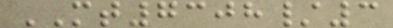MT7308/3
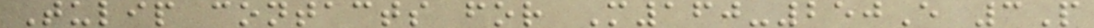Tulip contacts for M160-250E 3P
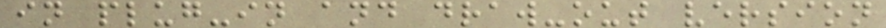in plug-in and draw-out version
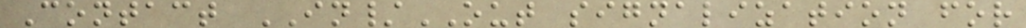Contact IN/OUT signalization for
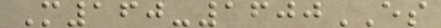M160-1600ES
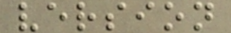version
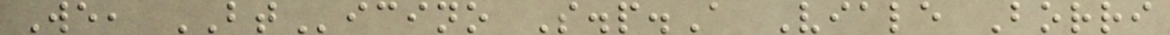We, BTicino S.p.A Viale Borri
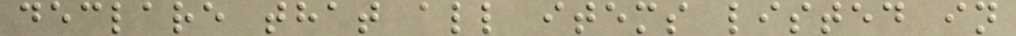declare that all items listed in
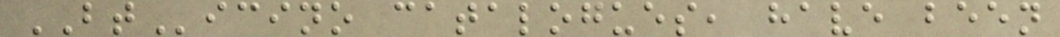BTicino catalogues, have been
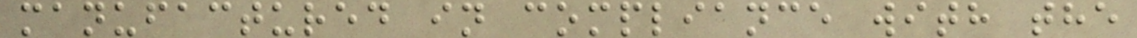manufactured in compliance with the
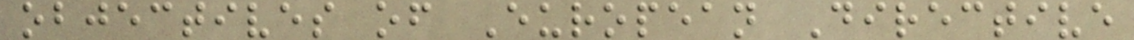objectives of European Directive
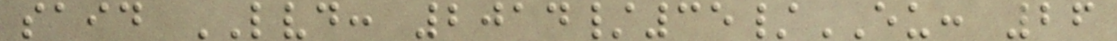said LVD: 2014/35/EU: 26
